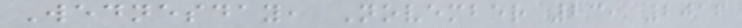Wednesday, November 23, 2016
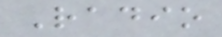Radio
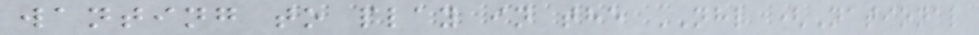wanting to play in the NHL (National
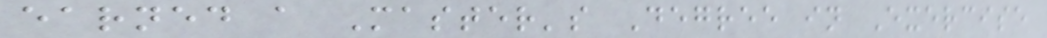earned a Master's Degree in Exercise
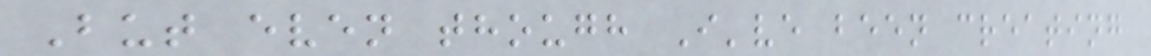But even though I've been creating
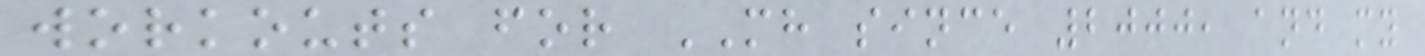workouts for MH since 2000, and my
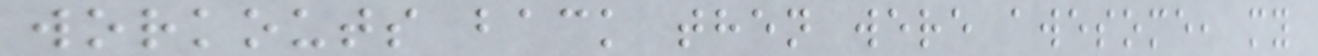workouts back then were awesome, my
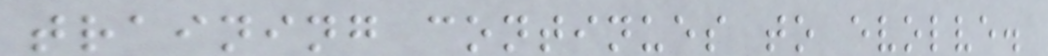training continues to evolve.
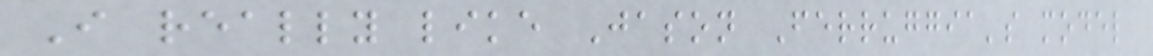I really like Jason Ferruggia's model
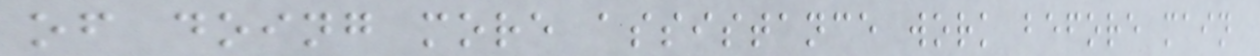of doing more assistance work before main
